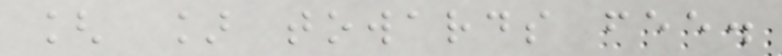[ ] towards fee.
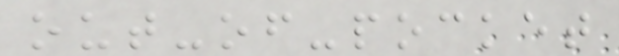out-of-pocket
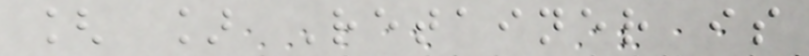[ ] Retainer is
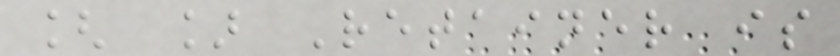[ ] Retainer is
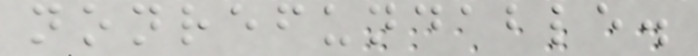nonrefundable.
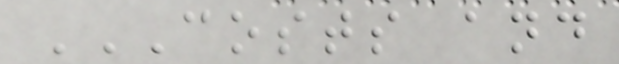COSTS AND
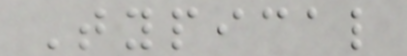Typical
